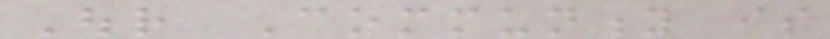Our Community is
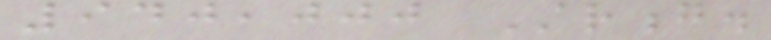940,000 Strong.
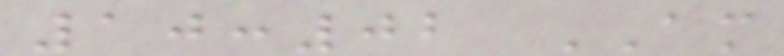10:02 AM
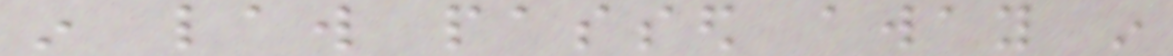in law passed away in
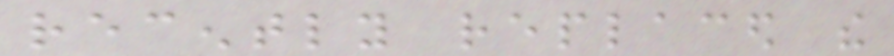recently replaced the
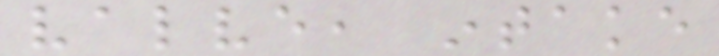valve, intake
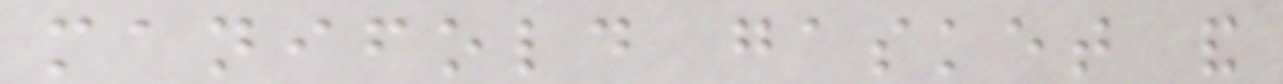manifold gasket and
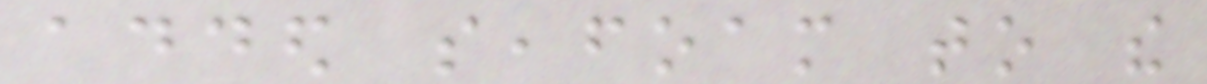added seafoam to the
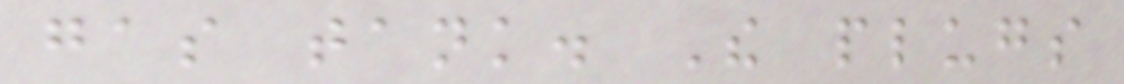gas tank. The plugs
